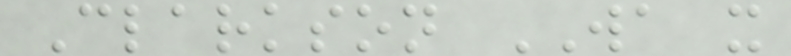Clarkson WA x
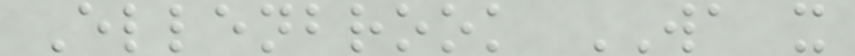Ellenbrook WA x
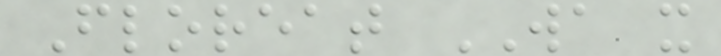Floreat WA x
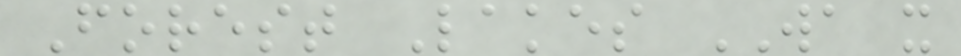Forest Lakes WA x
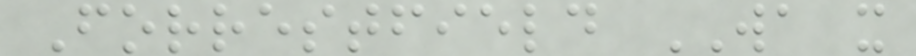Forrestfield WA x
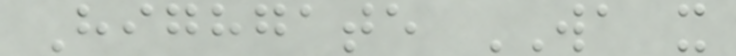Highgate WA x
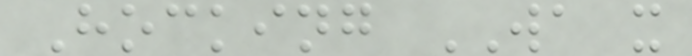Hocking WA x
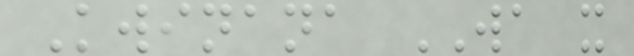Kwinana WA x
